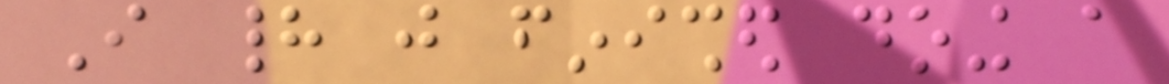I had just finished doing a
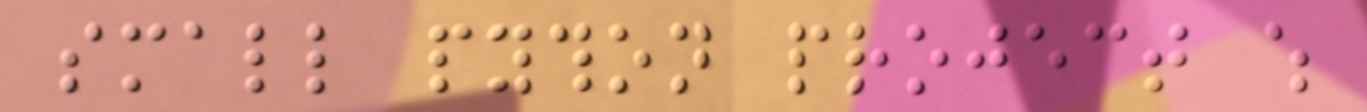small python project which
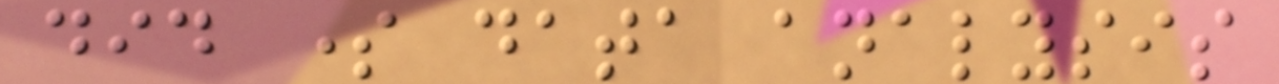did some data analysis
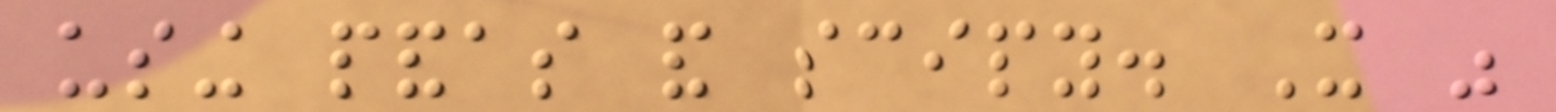using pandas and scipy. It was
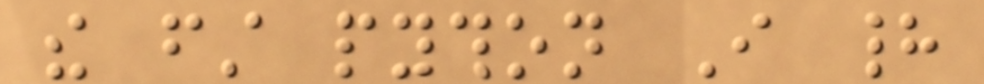the first python I had
